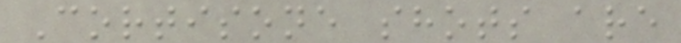Cortisone shots are
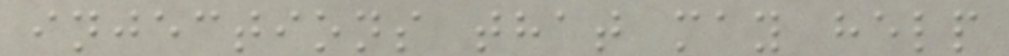injections that may help
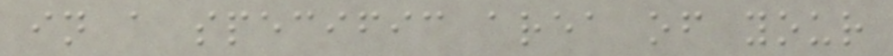in a specific area of your
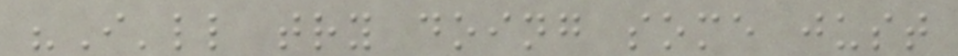"I'll try doing some just
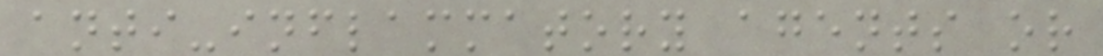anti-inflammatory agents or
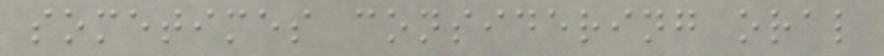sometimes considering oral
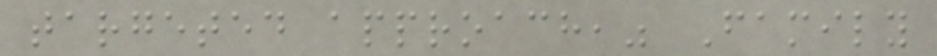targeted approach," Family
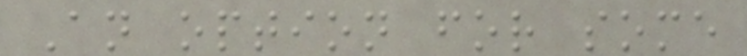An option for some
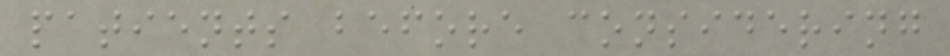patients before considering
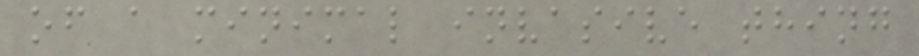of a minimal invasive thing
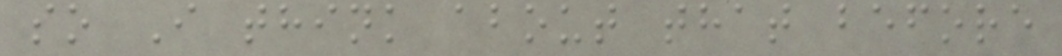so I think about that before
